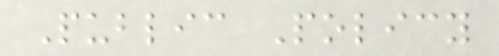Public Policy
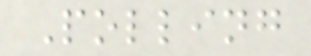Polling
